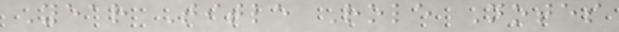Year Title Role Notes
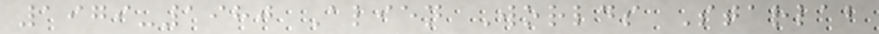1979-1980 Alien Worlds Starlab
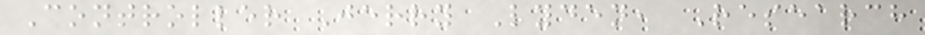Controller Jerry Lyden, Research
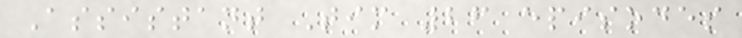Assistant Tim 26 episodes
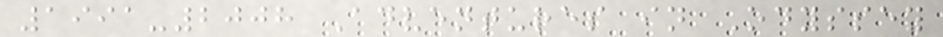1991-2008 Adventures in Odyssey
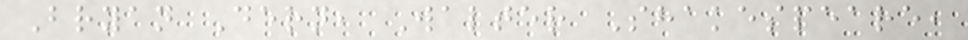Bryan Dern, Walter Shakespeare,
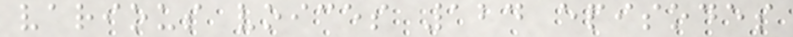various voices 124 episodes
